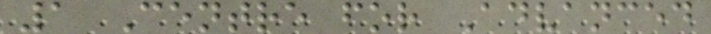1 Centre for Advanced
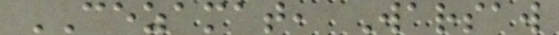CEZAMAT, Warsaw
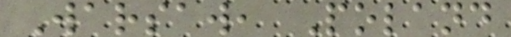Warsaw, Poland
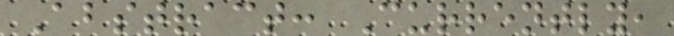Abstract: Currently,
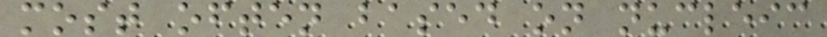most often based on nucleic
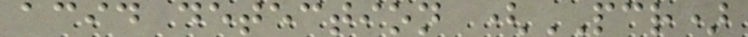acid detection (PCR)
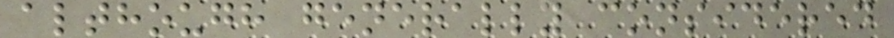although generally considered
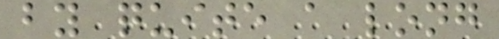by quite a long
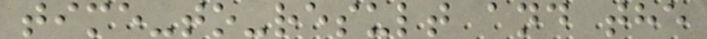time-to-result and the
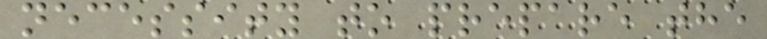necessity to prepare the
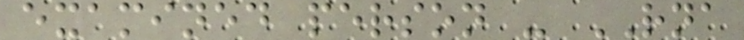examined person - RNA
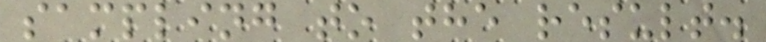sampling to the result.
